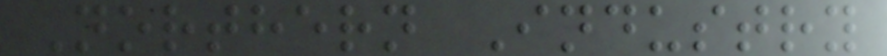Northern Industry
